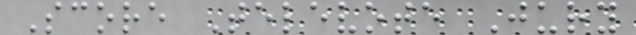Score Televote Jury
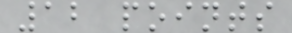12 points
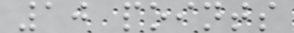10 points
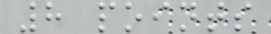8 points
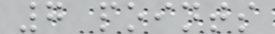7 points
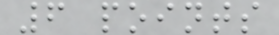6 points
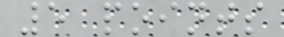5 points
